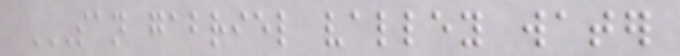SAN GABRIEL VALLEY WATER
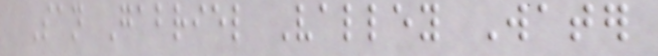San Gabriel Valley Water
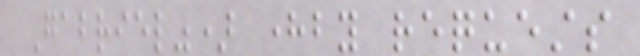Gabriel") hereby requests
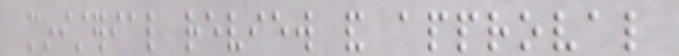ministerial review and approval
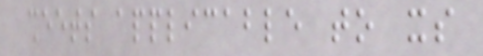sheets applicable to its
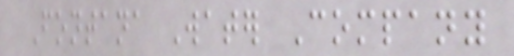Fontana Water Company
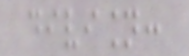division:
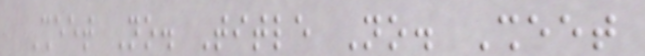Sheet No. Title No. Sheet
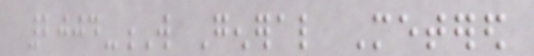2004-W General Metered
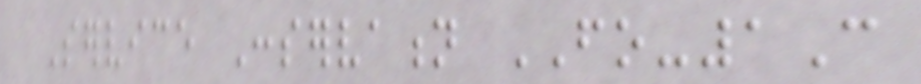Service Conservation FO-1C
